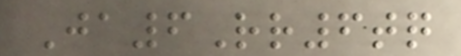Ja6Rr6tq
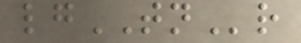lgTNr
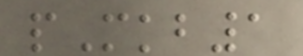pMkb1
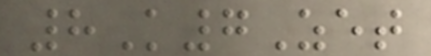8K7Zet
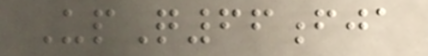UpQ66fja
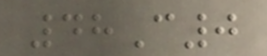48C0
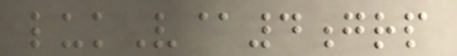lukV@4grp
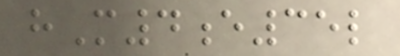hM4e35l
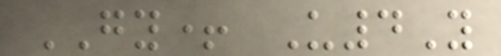GY+ U4Y
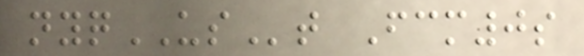nyqUSt Fcm0s
